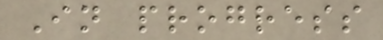In progress
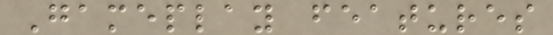Gameplay features
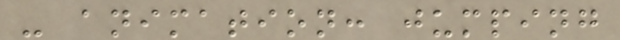- animation: jumping
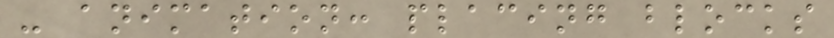- animation: placing blocks
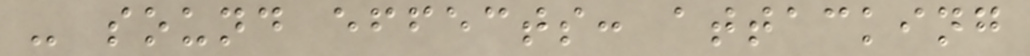- sound effects: attacking
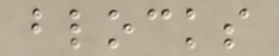blocks
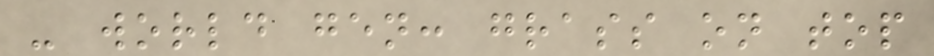- world gen: grass on top
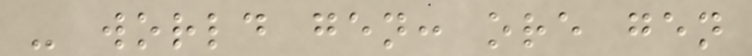- world gen: ore gen
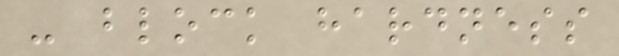- block hardness
